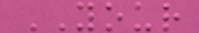YOUR
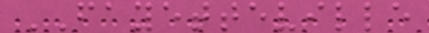FAYETTEVILLE
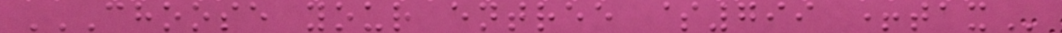CHOOSE YOUR ENTREE $799 +TAX
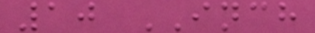10 INCH
